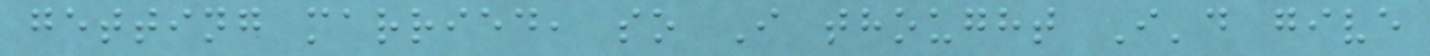getting married, so I thought I'd give
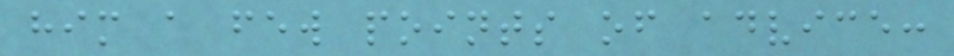him a few points of advice:
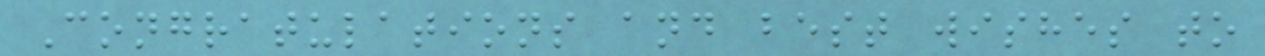Congratulations and best wishes to
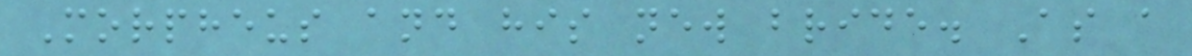Morpheus and his new bride. As a
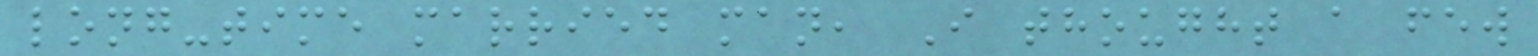long-time married man, I thought a few
